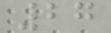27
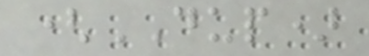(DUP)
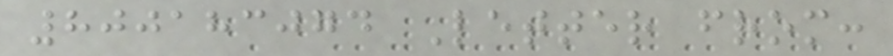800183074 Letter from:
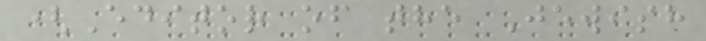(Editor of the Jewish
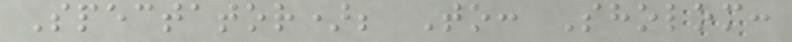Spectator); To: Sholom:
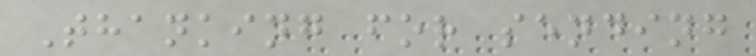Thanking for sending
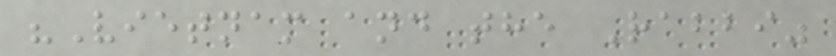"Vietnam and the Rabbi"
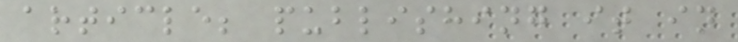article; publishing it in
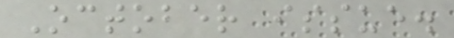October issue.
